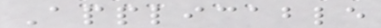Applicable
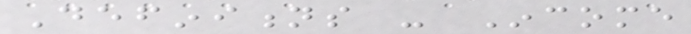Definitions - Income
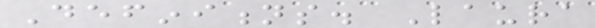Definitions. Laura
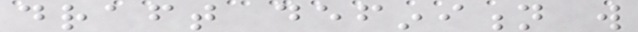draft definition will
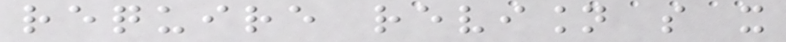require revision so it
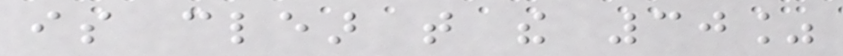is clear that the 30%
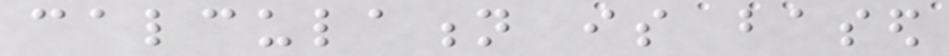calculation is based
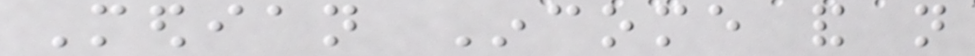Median Income and not
